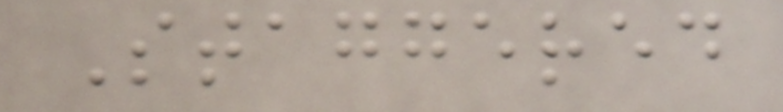Staggered
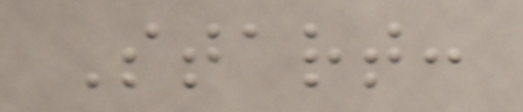Start:
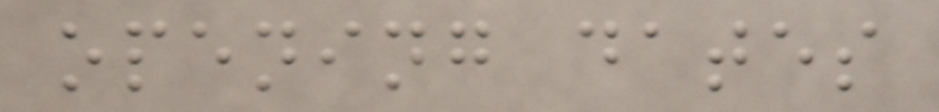opening dates
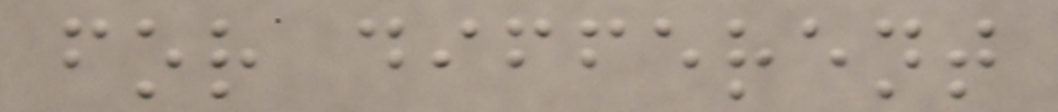for different
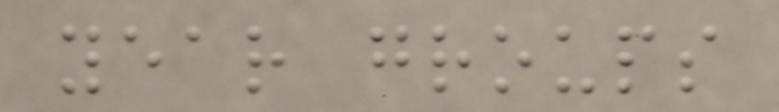year groups
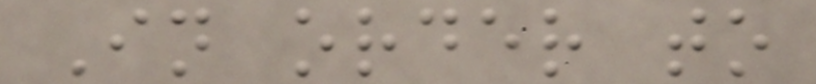In order to
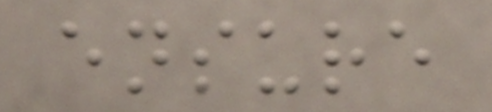ensure
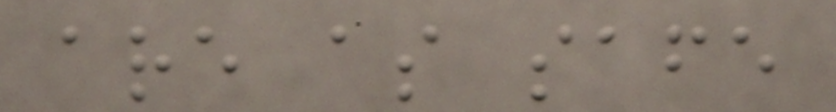are as safe
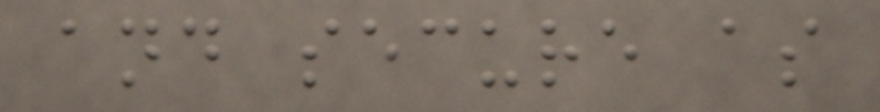and secure as
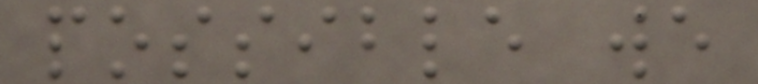possible we
